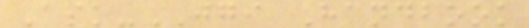Ask-JGI Handbook
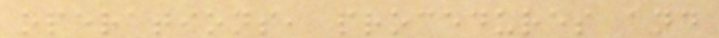operations, procedures and
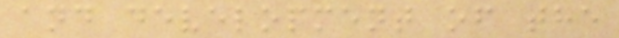and development of the
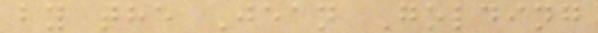by the Jean Golding
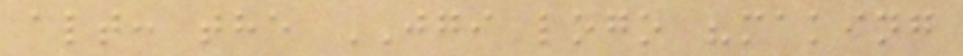alt: the JGI logo "making
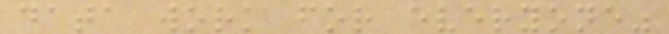data work for everyone"
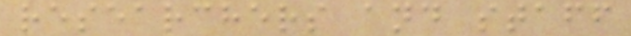researchers and staff
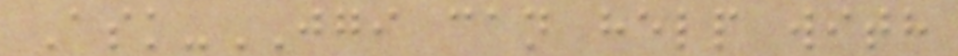Ask-JGI can help with
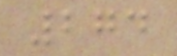274
